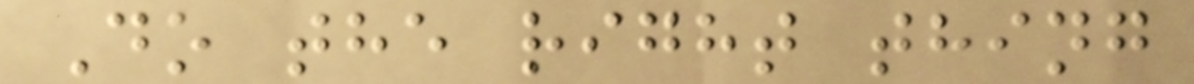Do the right thing
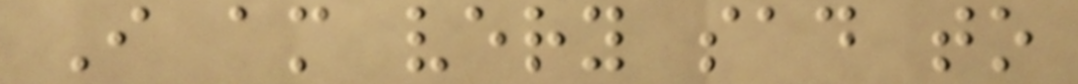I am very sad to
